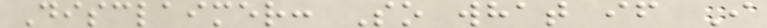Disclaimer: So what if I
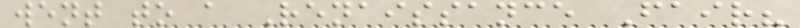went to a Renaissance Fair?
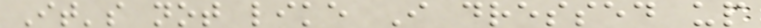It's not like I dressed up
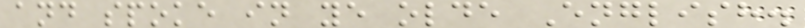and spoke in ye olde English.
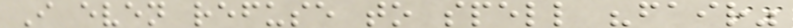I even refuse to spell "fair"
